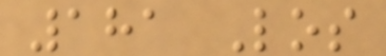181 Los
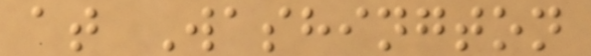at Washington
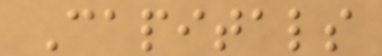Capitals
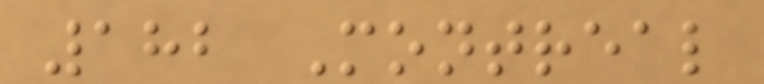182 Montreal
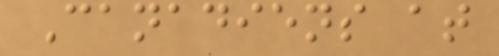Canadiens at
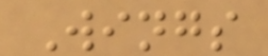Wings
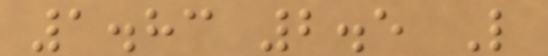1.83 2.5 L
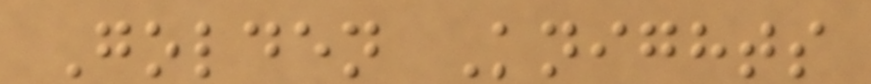Golden Knights
